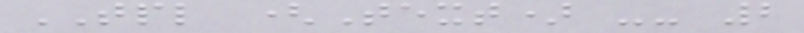TPL (Text) -- 2
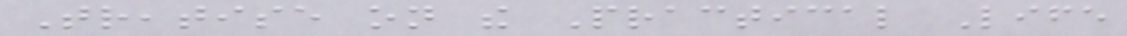Treatise on the Practical Life
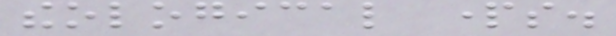theological parts.
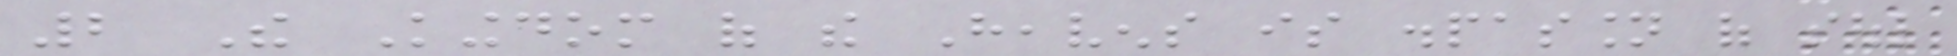2 The Kingdom of the Heavens is dispassion of soul
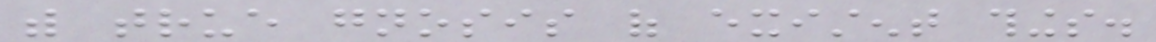with true gnosis of existent things.
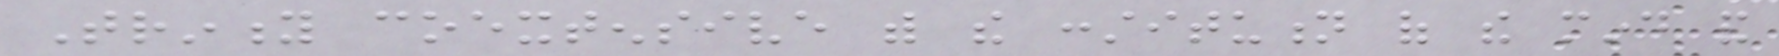Trinity coextensive with the constitution of the mind and
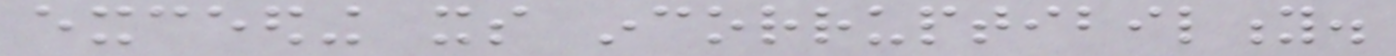exceeding its incorruptibility.
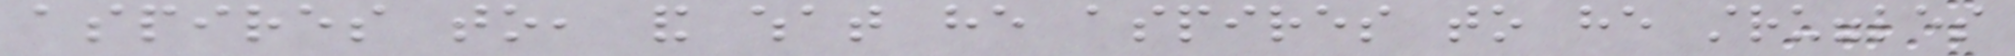aspires to, and what he aspires to he struggles
